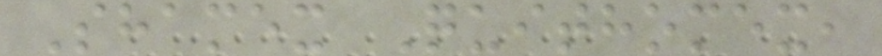Shamex Quithomex,
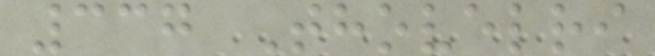337 Thovelri
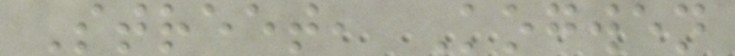Street, Kogwen
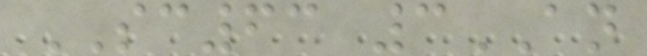SC63 3AN
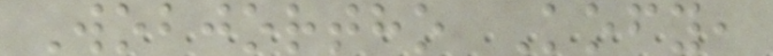Wobjortho Kofy,
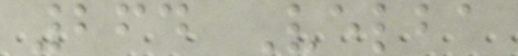264 Velba
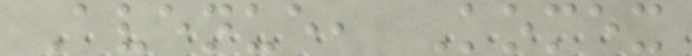Avenue, Komex
